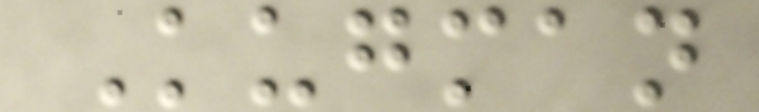Kugman
